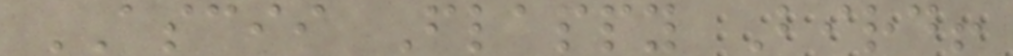ASCII Flappy Bird!
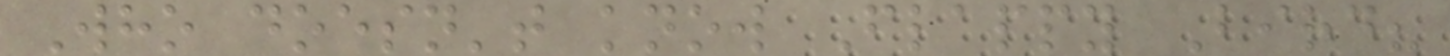Who doesn't know Flappy Bird?
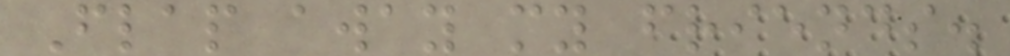Flap away my friends.
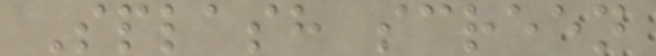Splash screen
